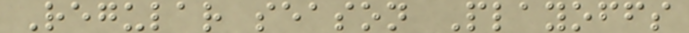Regular season Playoffs
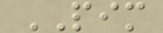PIM
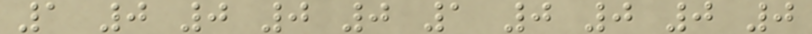1 0 0 0 0 1 0 0 0 0
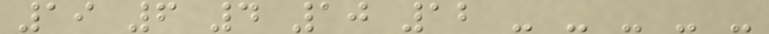19 6 4 10 12 - - - - -
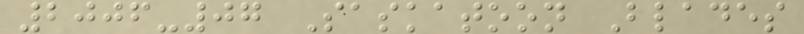2006-07 Saskatoon Blades
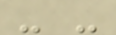- -
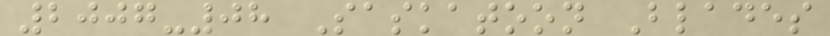2007-08 Saskatoon Blades
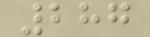287
